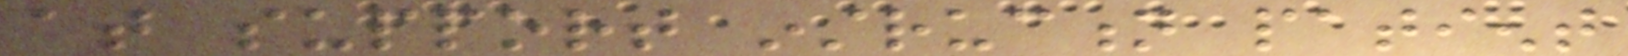at support instruction patient
